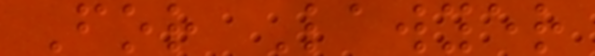For Lawyer
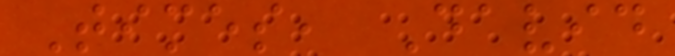Times, David
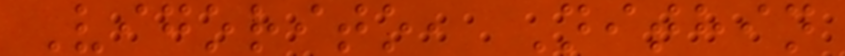Vigorito, Nithin
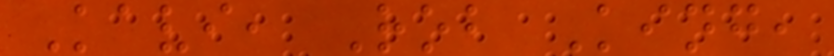Kavi, Rob King,
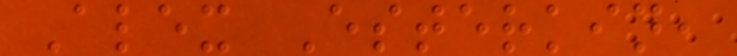Alex Esterkin,
